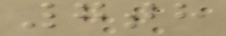7th
